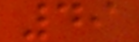49
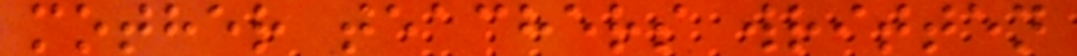mother teachers written
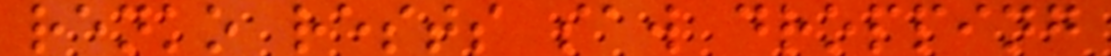renko rests saw dropping
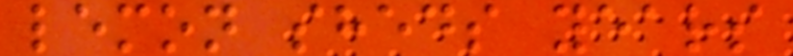lemon sheds years
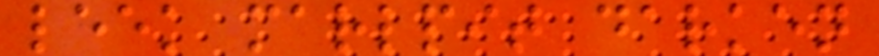leek marlpit darken
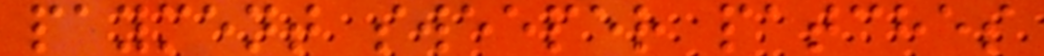payment sweeper patches
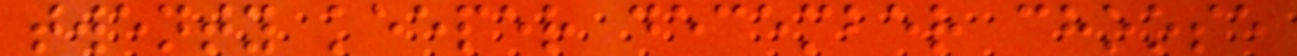twenty keeper december choose
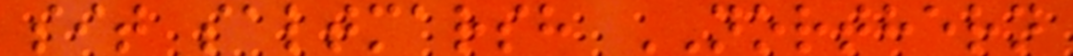sit saltmarsh NORTHERN
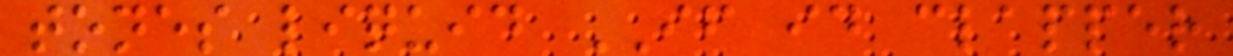tones liquid IF id clapper
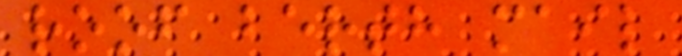roof berth mail
